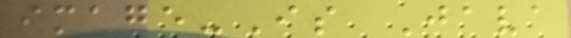image-Is Java
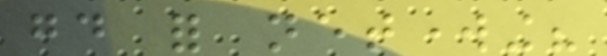good for networking?
